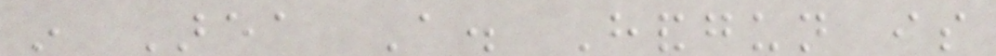in Area A. Handgun is
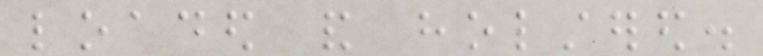loaded and holstered.
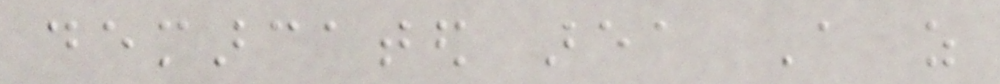demarcated area A as
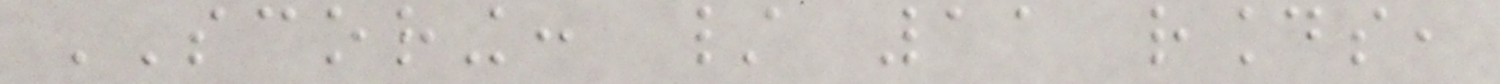SCORING: / 11 rounds,
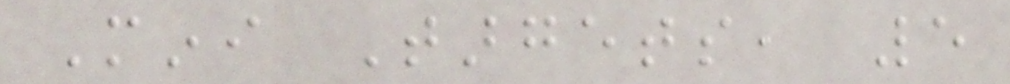Mini Targets, 5
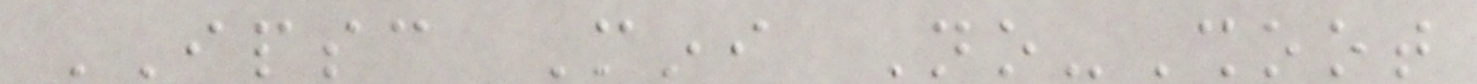IPSC Mini No-Shoot
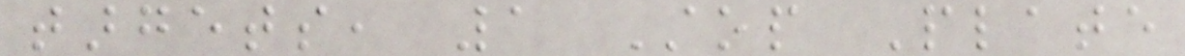targets, 1 Stop Plate
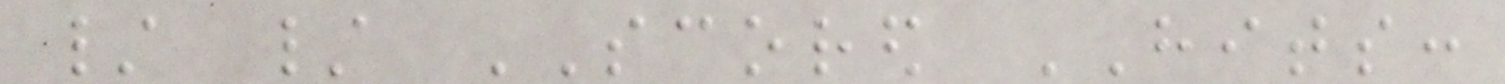/ / SCORED HITS:
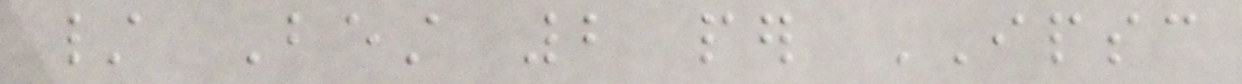/ Best 2 per IPSC
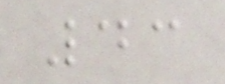43
